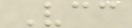Vcc
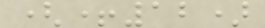(+12)
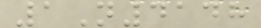1N4148
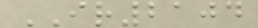IR2104
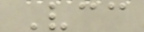Vcc
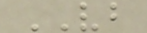VB
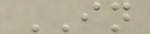IN
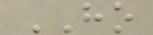HO
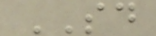SD
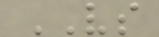VS
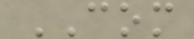COM
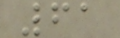61
